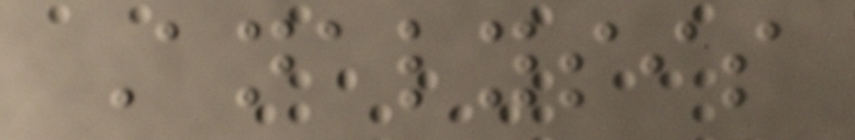Analysis
